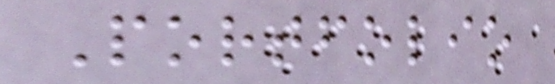Portfolio
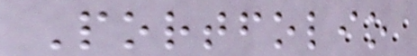Portfolio
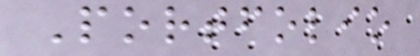Portfolio
